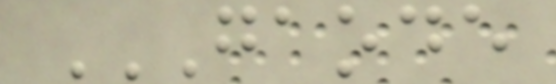GAODE
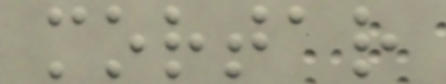mortar
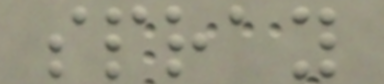spray
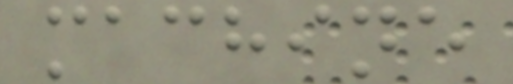machine
